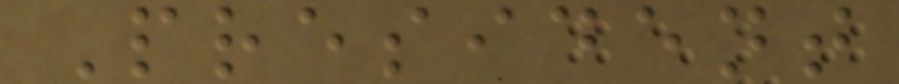President
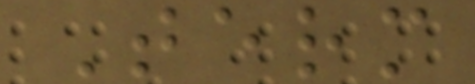Term
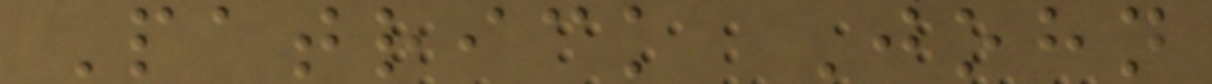Patrick John
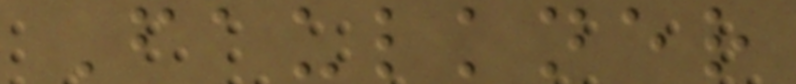Faulkner
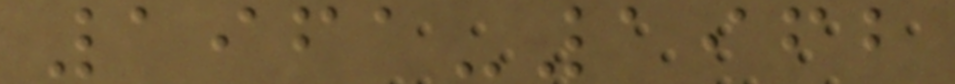1961-1962
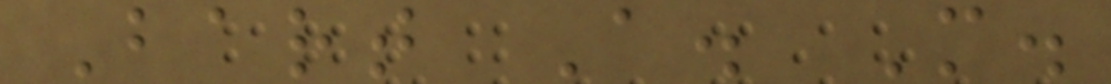Bart A. M.
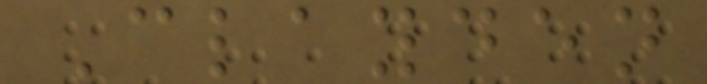Clayden
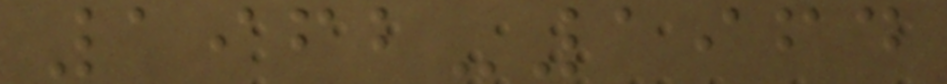1962-1964
